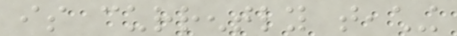is currently teaching
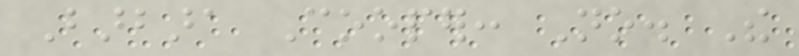Barbara Cooper: No. The
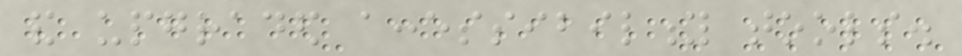and upgraded accessibility tools.
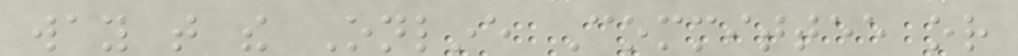way that the Online Committee or
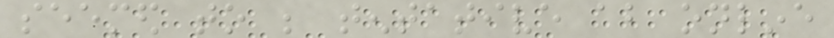seemed to be tentative about online
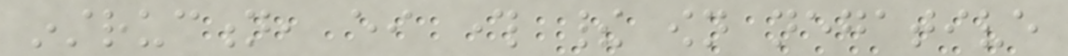instruction, either through their own negative
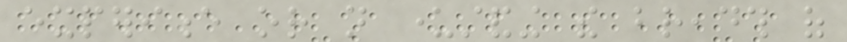experience or not understanding the breadth of
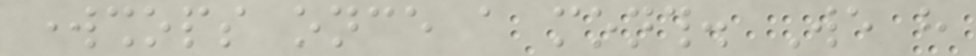workshops once a month. We have
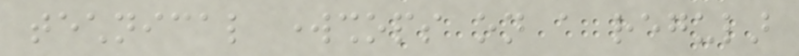technical workshops on a regular
